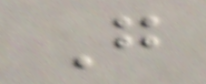G
